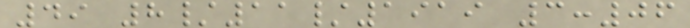49 8/11/1919 3:06
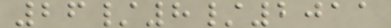26/8/2011
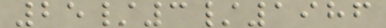25/3/1986
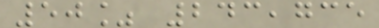50% 243,735
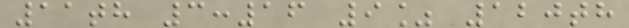11th 3:16 9% 120th
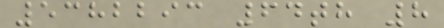5382293 64th 8
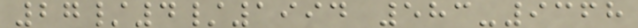27/4/1994 583-9368
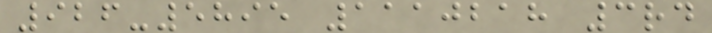926-5895 1110218 3rd
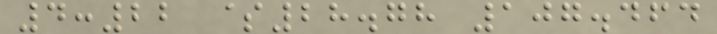4:22 $28.78 107.464
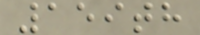159th
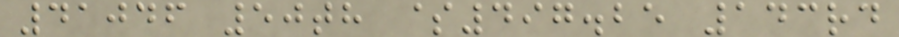41046 50th $497.25 143rd
